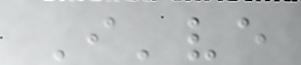I've
